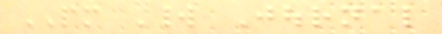PM World Journal
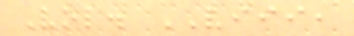Vol. VIII,
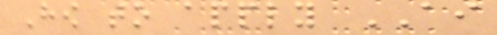How to apply AI
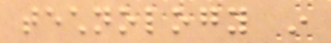technology in
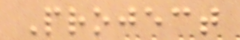Project
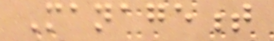Management
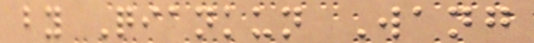by Qiankun Wang
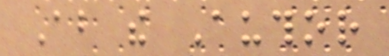About the Author
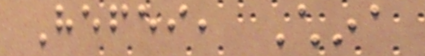Hefei, China
